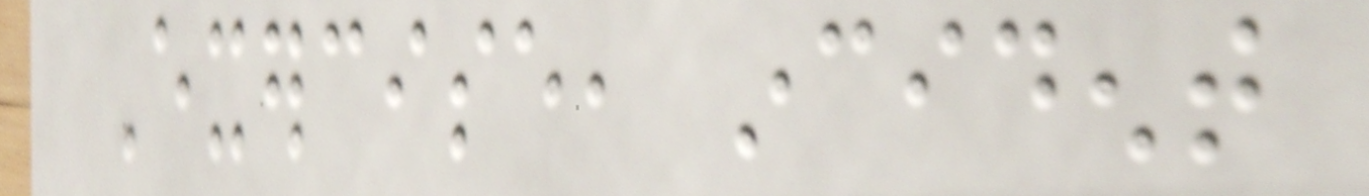Exercise, incident
